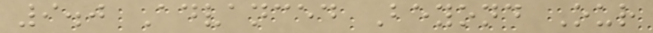9.0 Advanced Beyond Our
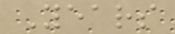Years
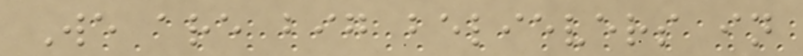We are big believers in
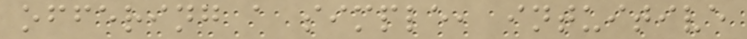offering a simple, intuitive
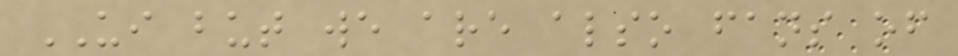UI but we are also fans of
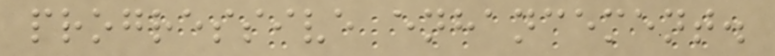progressive enhancement.
